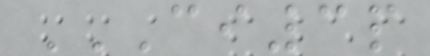CI3P
